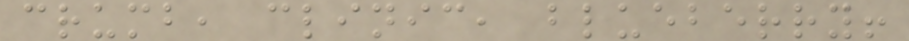crumb, clinic, blueberry!
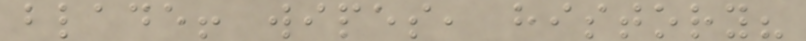blade! wipes, history?
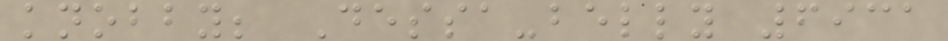knobby; Dessa-belly 6931
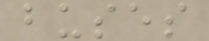buses
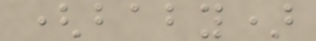(baby)
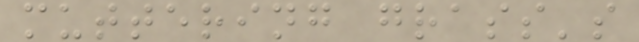muttering grass's
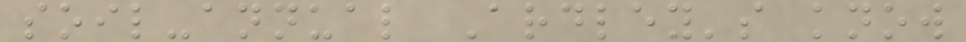soil-annual Ardley's know
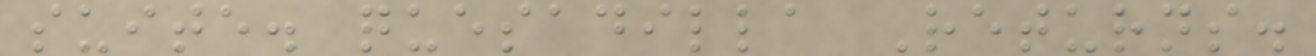suite. quesadilla Returns.
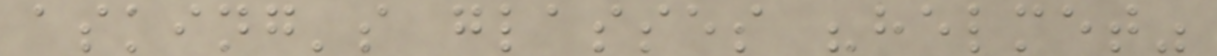asking's glasses "helmet"
